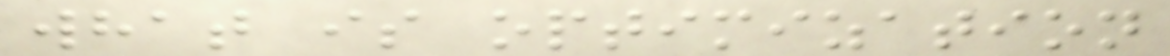what is optimization
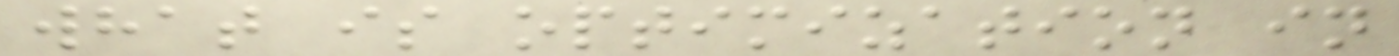what is optimization in
